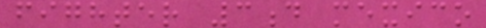fighter 3d mexico
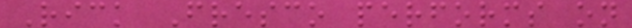Rick Fresco performs on
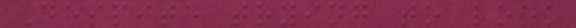Despite trying to look
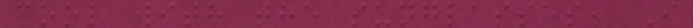cool with the sunglasses, I
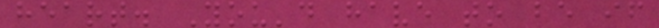heart. You'd have to be if
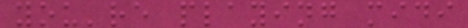you're playing midi
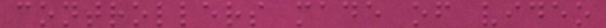controllers made of video
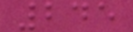245
